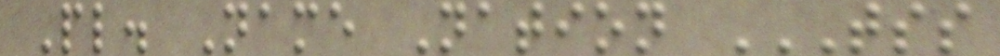Pl. Name Nation TSS
